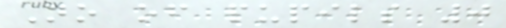No of pupils 0
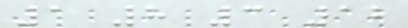1 8 3 12
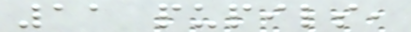11 pupils,
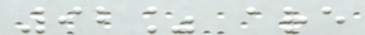92% are
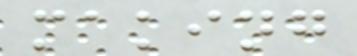making
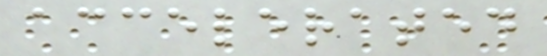accelerated
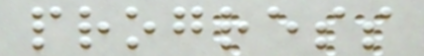progress
